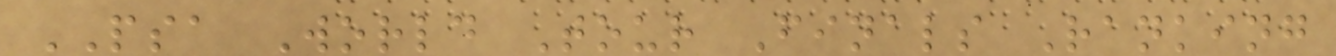PSA World Tour Finals Ranking
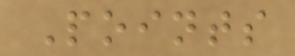Points
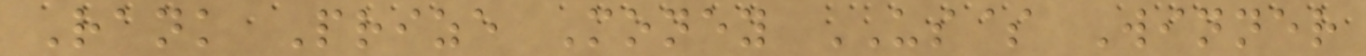Rank Prize Money US$ Winner
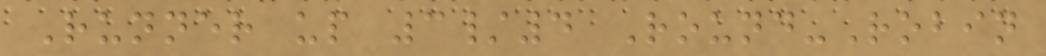Runner up 3/4 Round-Robin
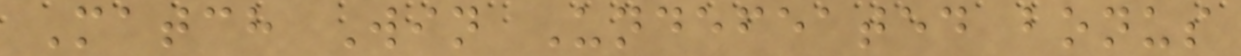Match Win Undefeated bonus
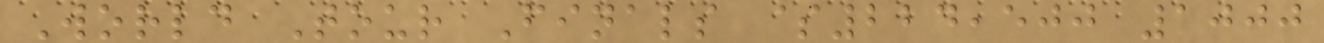World Tour Finals $224,500 1000
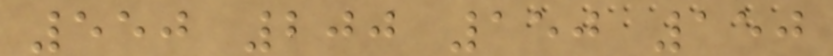550 200 150 150
